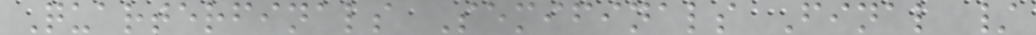Quarterfinals Semifinals Final /
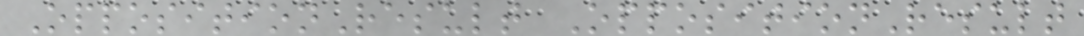OppositionResult OppositionResult
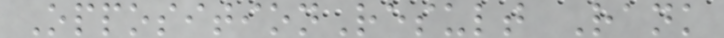OppositionResult Rank
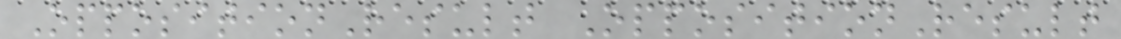OppositionResult OppositionResult
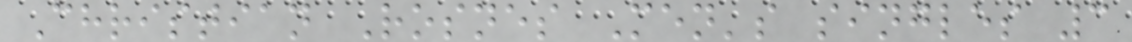Christian Rosnes Men's singles 3
